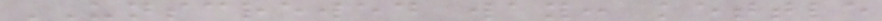UNSCREWED way: kettle
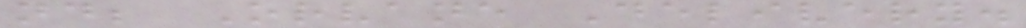nd; Orvane Delivery.
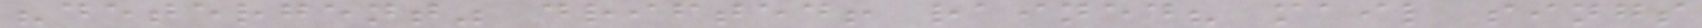"detergent" drifted! rained? mail sings
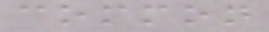common
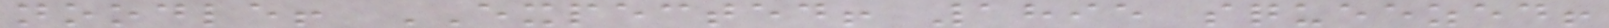noodle! EXPECTED! 1895 squeezed!
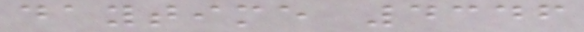daytime 4346
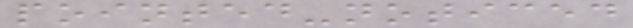pointed-noticed
